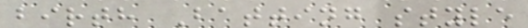birth Batting style
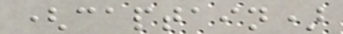(captain)
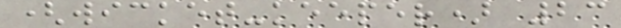(wicket-keeper) 23
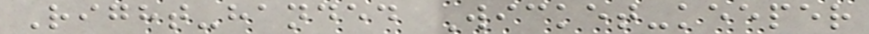Right-handed Wicket-keeper
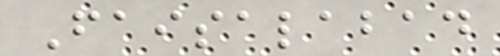Faisalabad
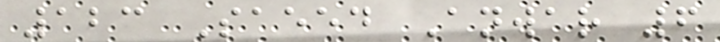123 Saeed Anwar 6
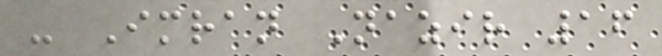- Imran Nazir 16
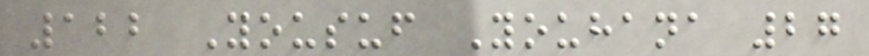122 Yousuf Youhana 27
